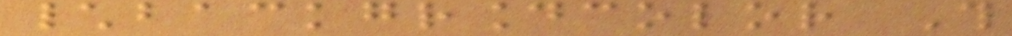\backgroundcolor This
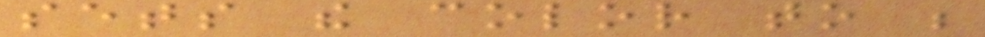sets the color to be
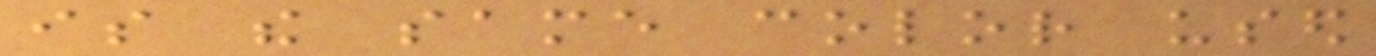is the same color used
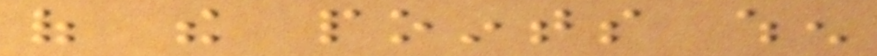of the points when
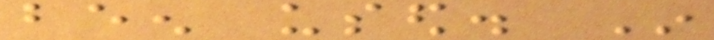been used. In
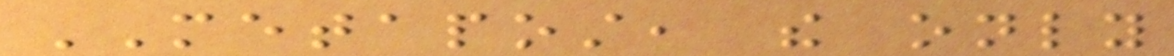METAPOST, the only
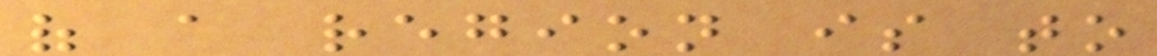of a region is to
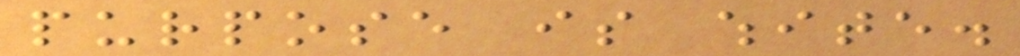purpose is white.
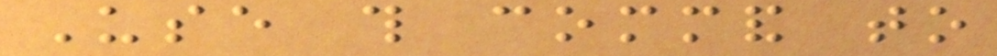Use this command to
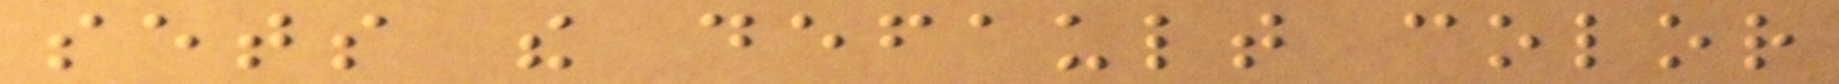sets the default color
